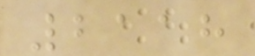2118
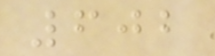602
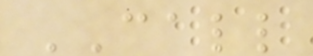CALL
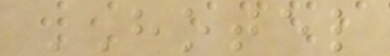HOTEL
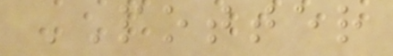POTTER
